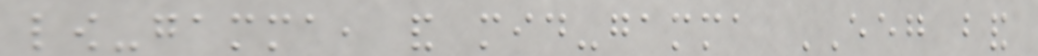low-gamma, and mid-gamma EEG band
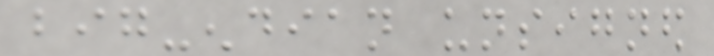big-endian unsigned
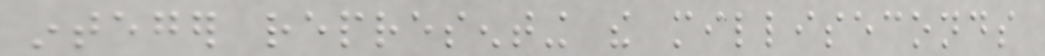integer representing the milliseconds
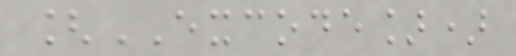[EXCODE])
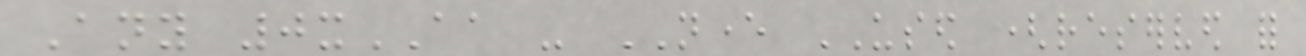Any 0xAA - NEVER USED (reserved for
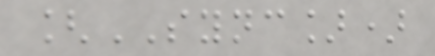[SYNC])
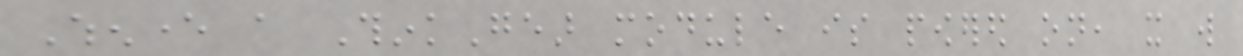Whenever a ThinkGear module is powered on, it will
